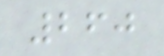260
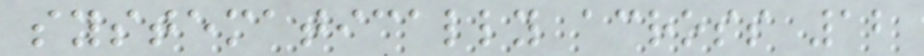systematically across 12
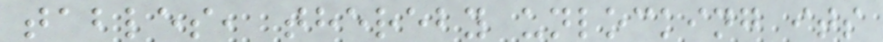tables, thereby unlocking its
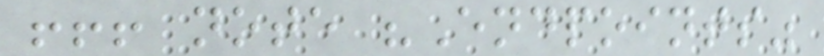!!! note "Endpoints"
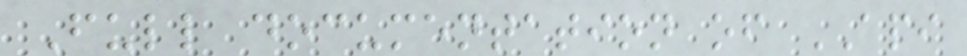Full documentation of API
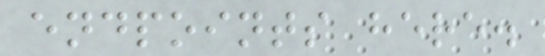endpoints here.
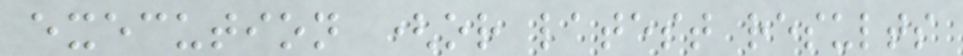execution (or latest results
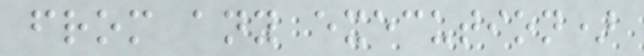from any execution)
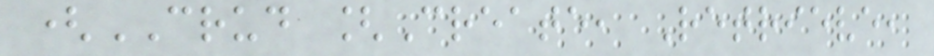(CRUD [Create, Retrieve,
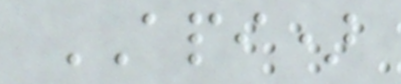API)
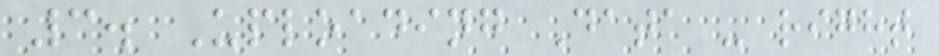3. Uploading Data - right
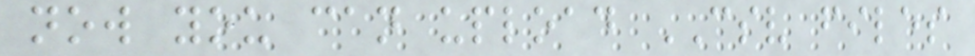now you can upload CSV files
